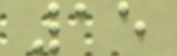15
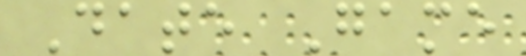Date Game
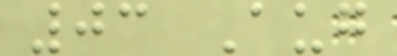03 Aug
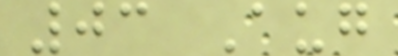03 Aug
